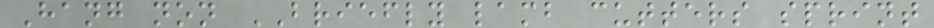Hang non BRIEFLY lamb cutters sprint
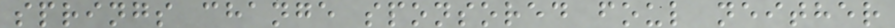springs change sponsored foul neither
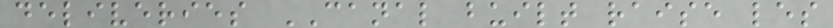deliveries CANAL built raise les
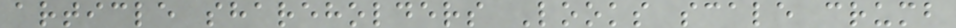article shareholders Looks scale crumb
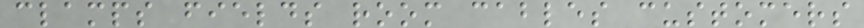clamps fields room cables customers
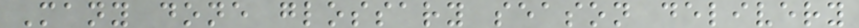Many done glossary season delivery
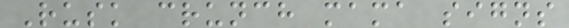Rusk crunch mama signs
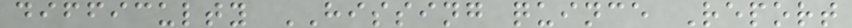difficulty HISSING quince Report
